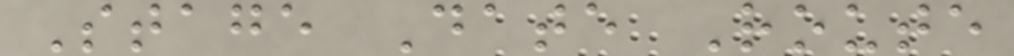Stage Date Route
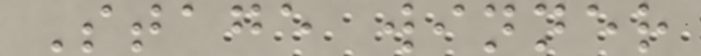Stage winner
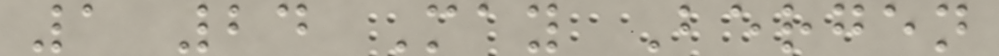1 24 May Bergen
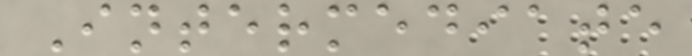Intermediate
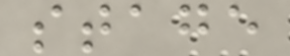stage
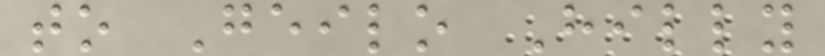to Geilo Hilly
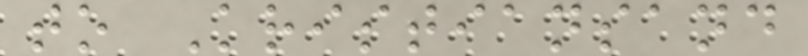to Kristiansand
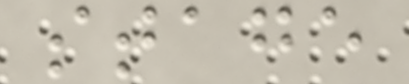stage
